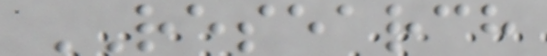RESEARCH
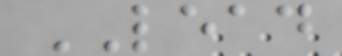LEAD
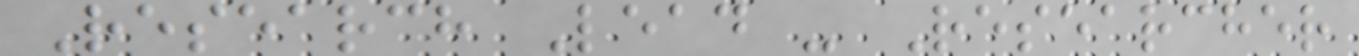Research Lead - Researcher
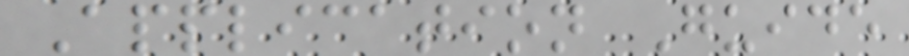Application Guide
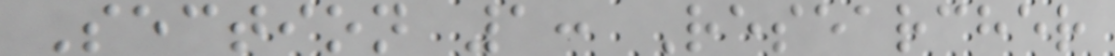Section 1: Researcher
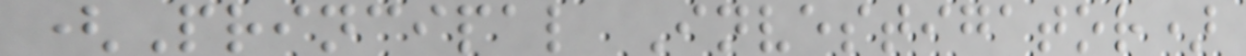(Principal Investigator)
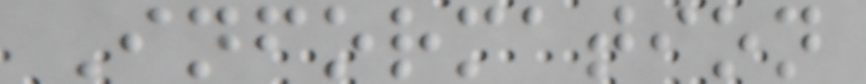Information
